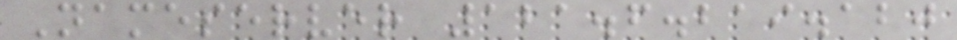Nameserver 121.6.219.120
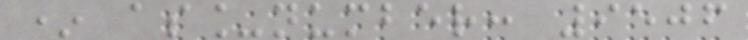* as_number: 9506
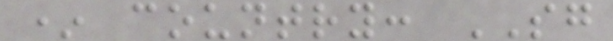* country: SG
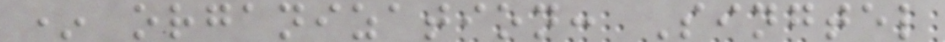* organization: Singtel
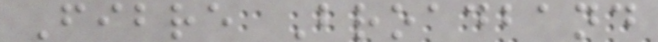Fibre Broadband
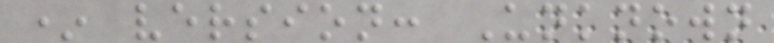* version: Unknown
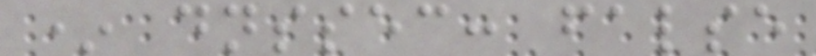* dnssec: false
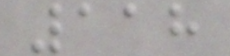118
